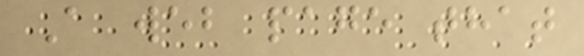A web page that
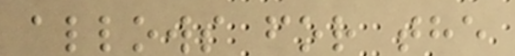allows for the
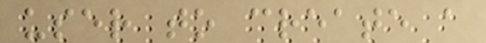user to create a
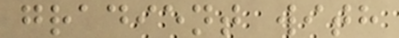gradient with
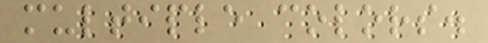multiple colors.
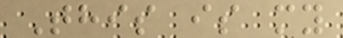This is my
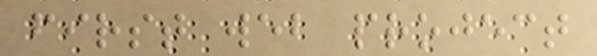first web project
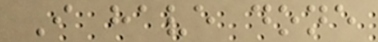I have done
